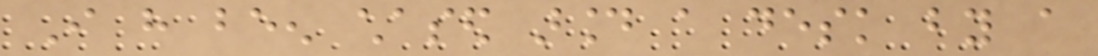I have been chased around a desk by a
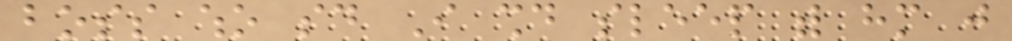boss who said I should sleep with him just
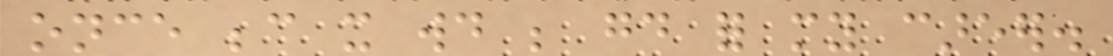once because it would be good for my career.
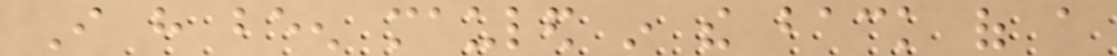I have been mauled in the back of a
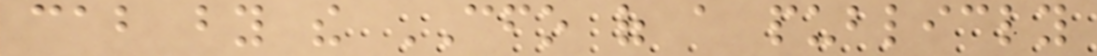cab by the CFO of a publicly
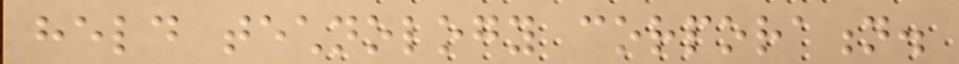held technology corporation.
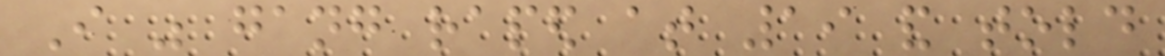I was gang raped at 19 and told
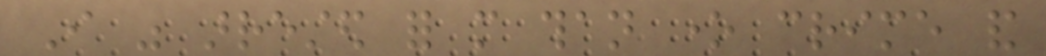I was arrested for more than one crime and
